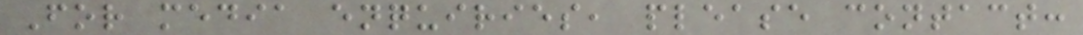For media enquiries, please contact:
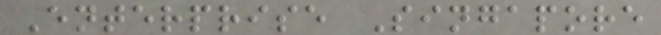Enterprise Singapore
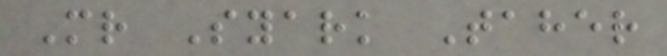Mr Syark Taher
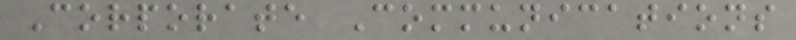Corporate Communications
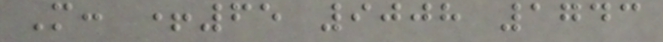M: +65 9008 1743
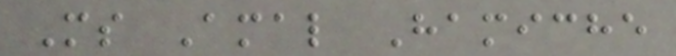Ms Amal Hamiche
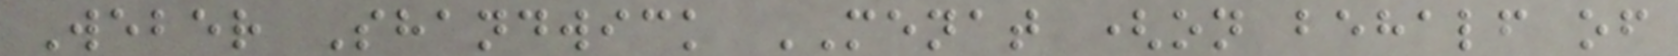Weber Shandwick MENAT (on behalf of
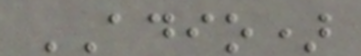ADIO)
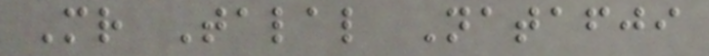Mr Talal Natafji
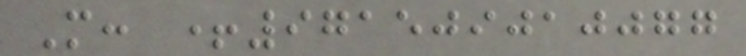M: +971509010077
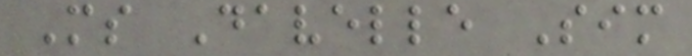Ms Davelle Sim
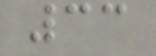33
